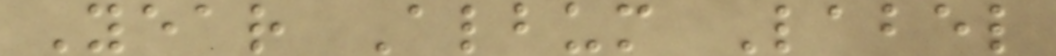Year Album Label
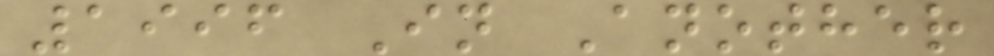1996 In Another
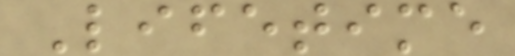Lifetime
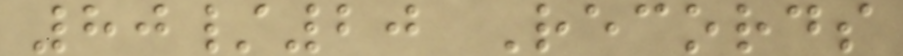80/20 Records
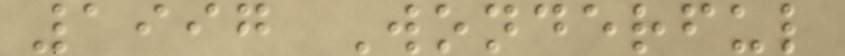1997 Wonderful
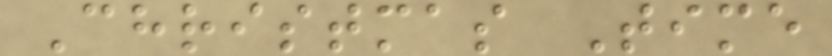Christmas Time
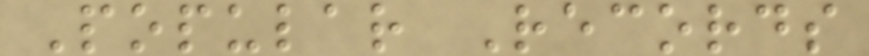Popular Records
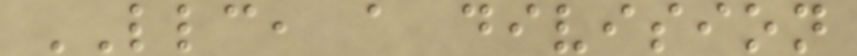LLC, a division
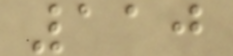110
